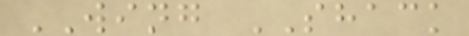WING SHACK
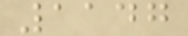1147
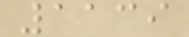1139
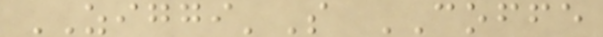ZIGGI'S COFFE
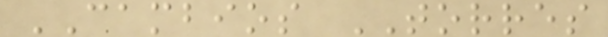CAMBIOS TORRES
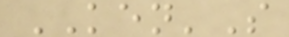KEN'S
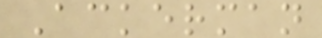Ackerman
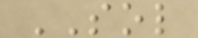SOL
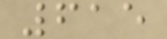615
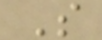S
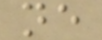ne
